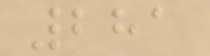281
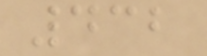432
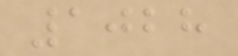1028
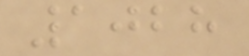1028
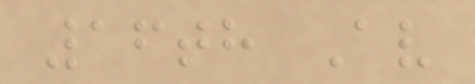16th Av
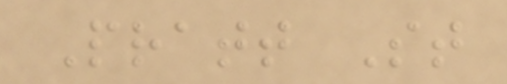Pratt St
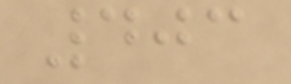403
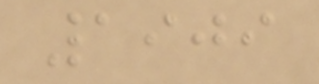1909
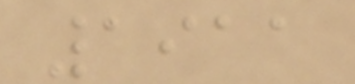1911
